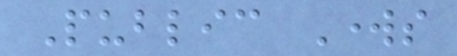Public Works
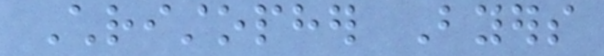Christopher Byers
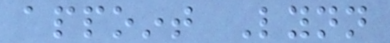appoint Lynn
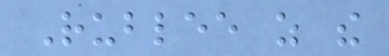Rublee as the
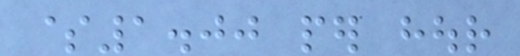$1.00 per hour
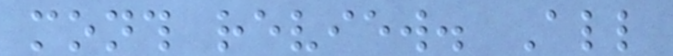month review. All
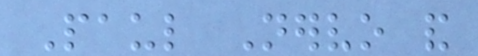Paul Nervo and
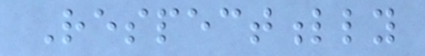Respectfully
